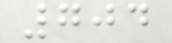704
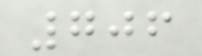706
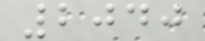2040
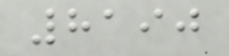8190
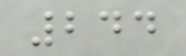244
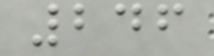246
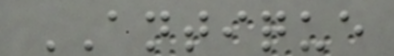ANTIQUE
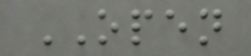OPEN
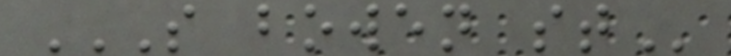S BOWEN ST
